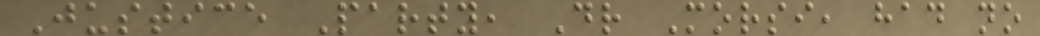Justice Party, Dr Morsi, had no
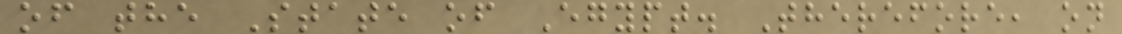of the State of Egypt. Therefore, on
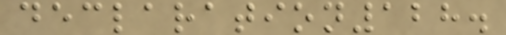declaration128.
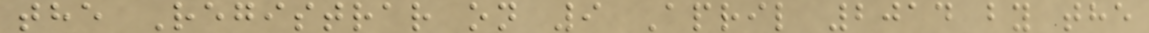the Registrar on 9 April 2014 by the
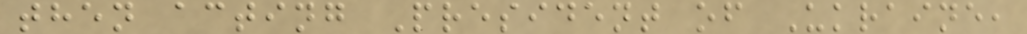then acting President of Ukraine,
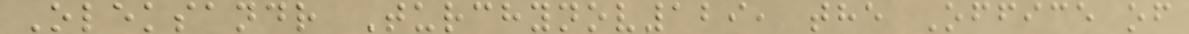Oleksandr Turchynov129, the Office of
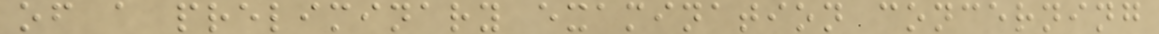of a preliminary examination concerning
